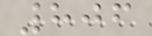806
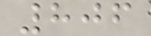806
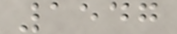1547
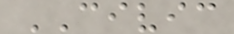CIVIC
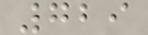729
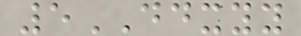5DDXYY
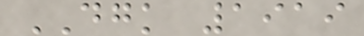DGK 1919
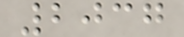2037
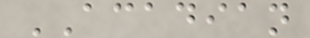ACADIAN
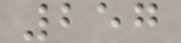257
